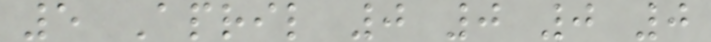5 April 0 0 0 0
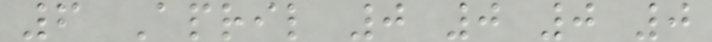6 April 0 0 0 0
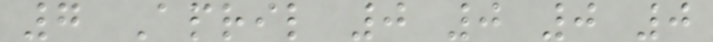7 April 0 0 0 0
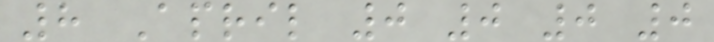8 April 0 0 0 0
